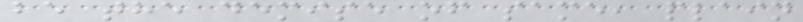be the demise of same, plain
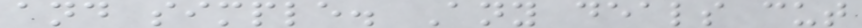and simple. Any deals cut
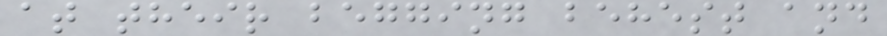at their begging behest and
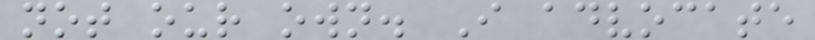not our own. I advocate
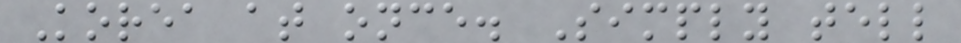Korea at once. Simply tell
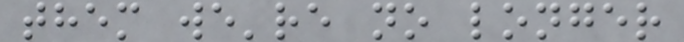them we're no longer
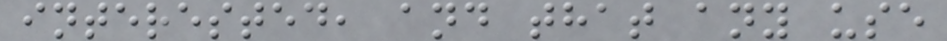interested, and that any use
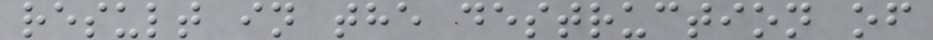result in the destruction of
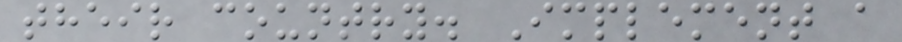their country. Implement a
